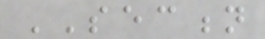SECTION
